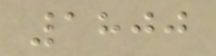1800
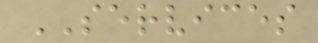SERVICES
